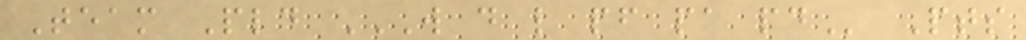Team Pld W D L PF PA PD Pts
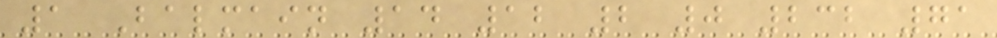1 Balmain 14 12 2 0 232 71
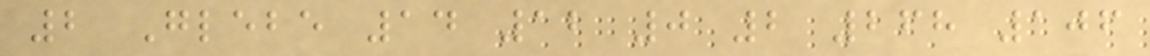2 Glebe 14 12 0 2 268 106
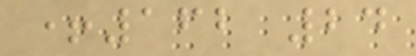+162 24
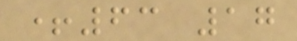+63 17
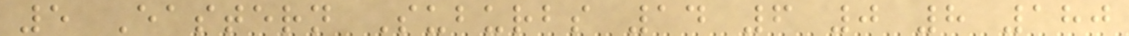5 Eastern Suburbs 14 6 0 8 180
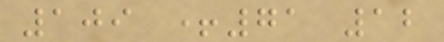109 +71 12
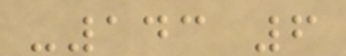-143 6
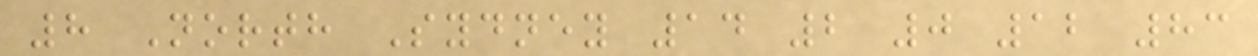8 North Sydney 14 2 0 12 83
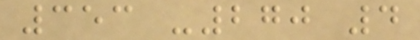353 -270 4
